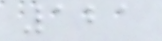121
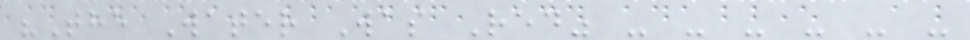"The Water Was Red" - - - - - -
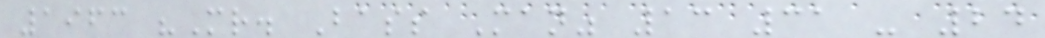1963 "Mr. Bass Man" 13 31 - 24
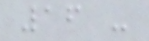16 -
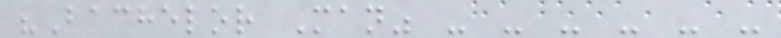"Bachelor Man" - - - - - -
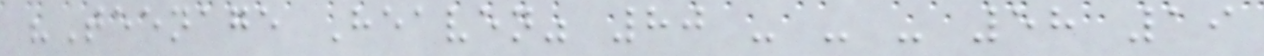"Teenage Heaven" 80 - - - 58 19
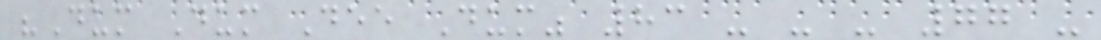"Dum Dum Dee Dum" 83 - - - 77 -
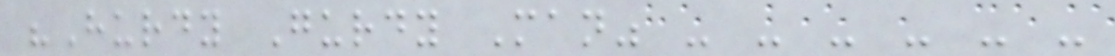"Hurdy Gurdy Man" - - - - - -
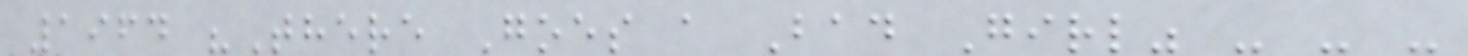1964 "There Goes a Bad Girl" - - -
